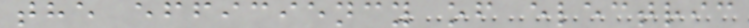the efficiency of electric
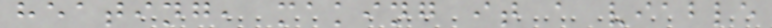heating, making it a viable
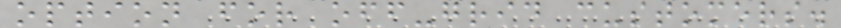option for off-grid customers.
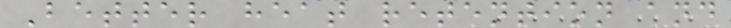Better heat retention and
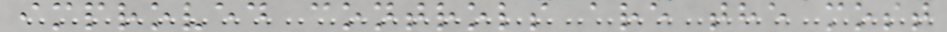improved controls are the most
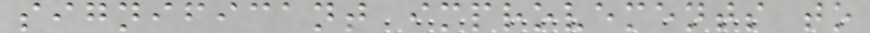significant improvements to
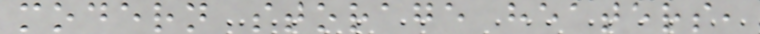modern storage heaters,
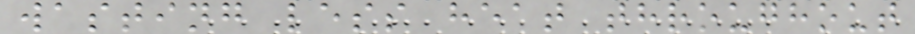wasting less heat throughout
